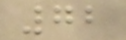72
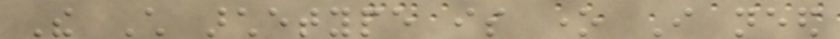The Child archetype is one I need
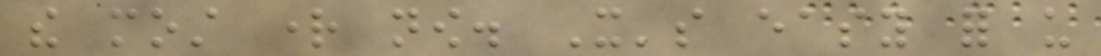the most right now. It's easy for us
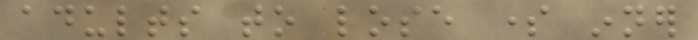adults to lose some inner
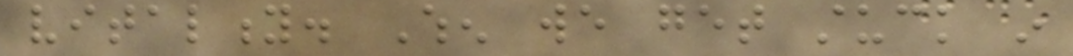vitality. When we get stuck in
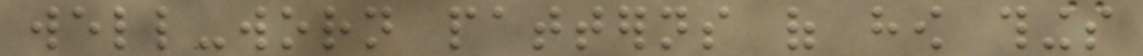well-worn patterns of how things
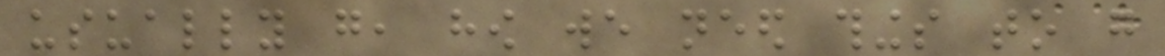usually go, how we need things to go
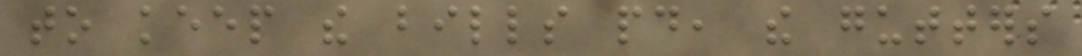to keep the bills paid, the gutters
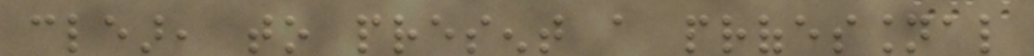clear, to present a professional
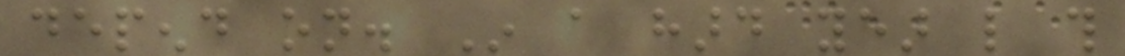depend on. In a hard year like this
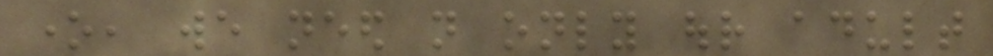one, we need not only our adult
